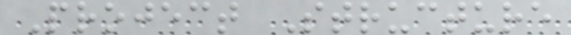Project Structure
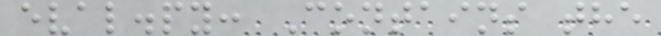eval.py: Contains the
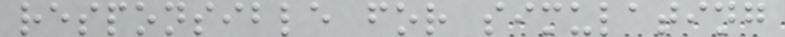responsible for simulating
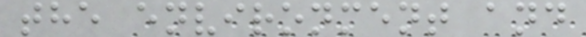the environment and
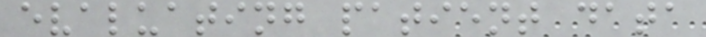evaluating patient data
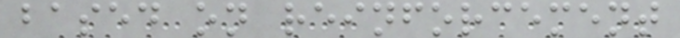based on reinforcement
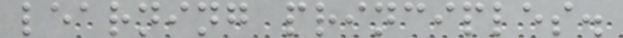learning principles.
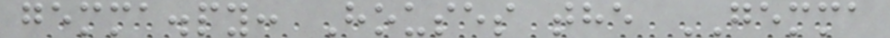gemma.py: Houses the GEMMA
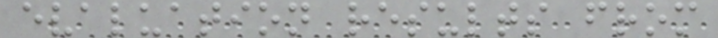evaluation results from
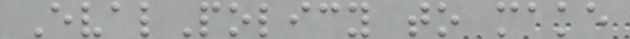EvalPolicy to make
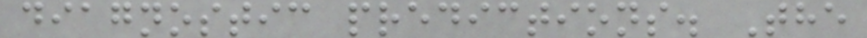diagnostic predictions. The
